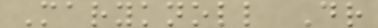Maryknoll Dr
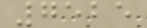7525
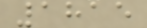1815
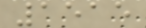1515
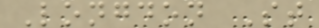Longdon St
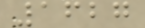1627
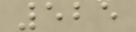525
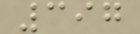397
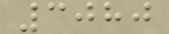3080
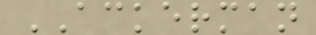ACKERMAN
